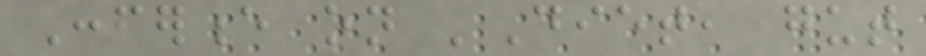Conference on 'Diet, gut
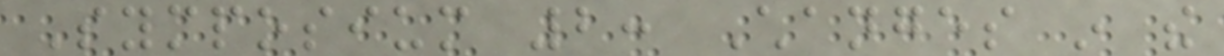Symposium 2: Changes in the
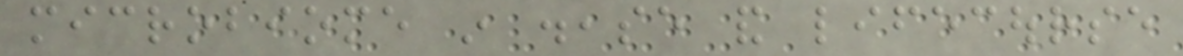microbiome in disease and lifecourse
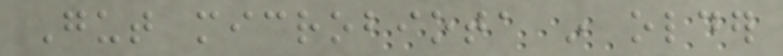Gut microbiota in older
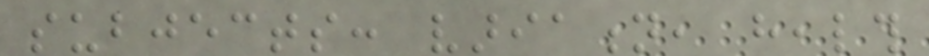subjects: variation, health
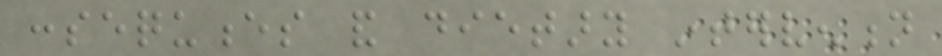consequences and dietary intervention
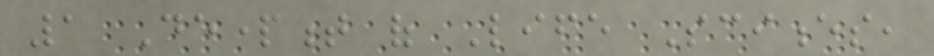1 Department of Life Sciences,
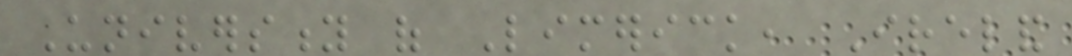University of Limerick, Ireland
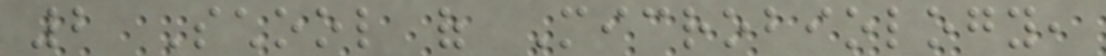2 School of Microbiology,
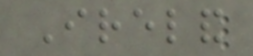Ireland
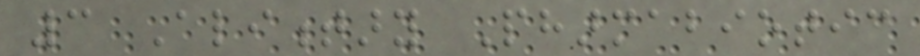3 Alimentary Pharmabiotic
